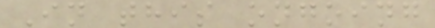In this ongoing
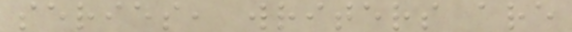series, writers are
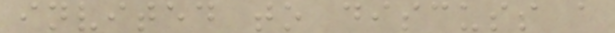invited to discuss a
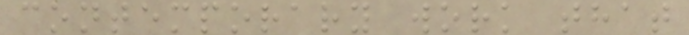contemporary work that
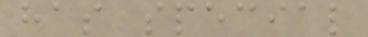has special
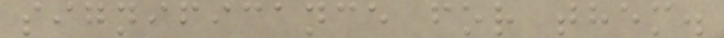significance for them.
